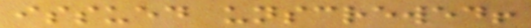issued unscrewed!
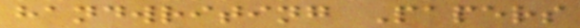handwriting Papers
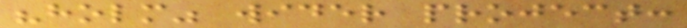"holm" wider project:
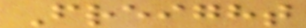Freight
